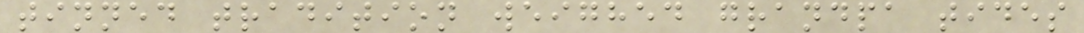tinned tradition weighed grandpa tides
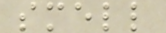smell
